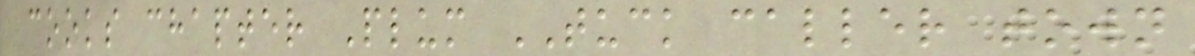cooks chapter Plum TUCK caller town
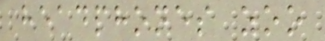headphones zoo
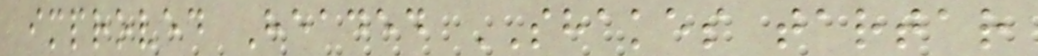improved Headed SHAKES tartar
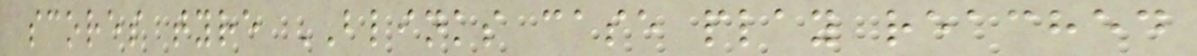scores tyre BLINKS case play reached
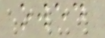owed
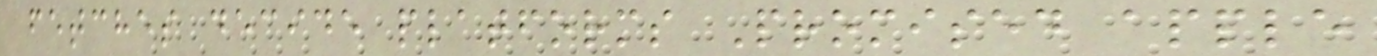fetches decide platforms Promised apple
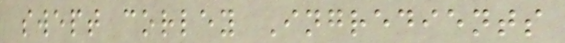swept corley Ingredients
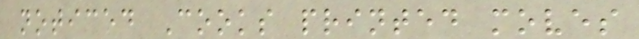noticed Cooks printed moves
